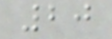20
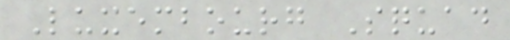Luxembourg Squad
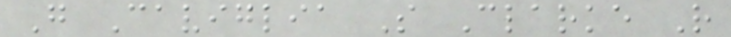G Caviglia S Clarke R
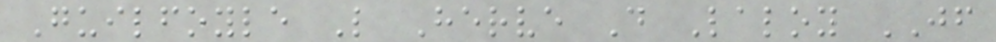Guilfoyle L Herve D Laloy JF
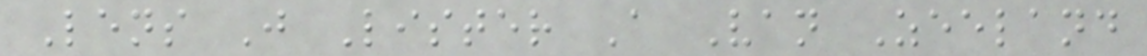Lens J Lister A Van Zeeland
